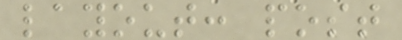layout: post
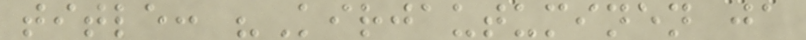title: "Kirjautuminen ja
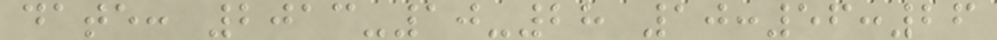date: 2013-10-28 10:56:26
